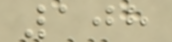108
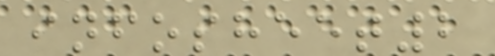infosheet2
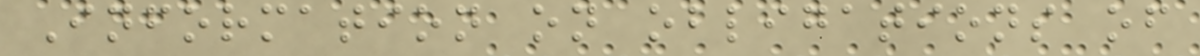Information on obligations of
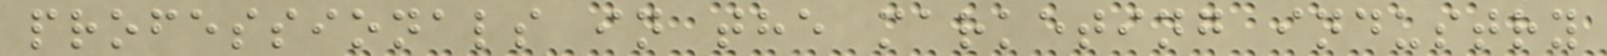professionals in the marketing industry
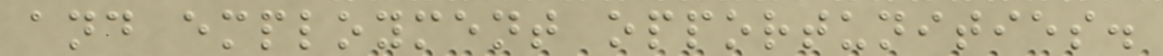and employment opportunities.
